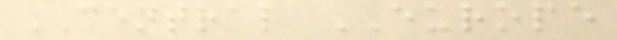CENTRAL EUROPE
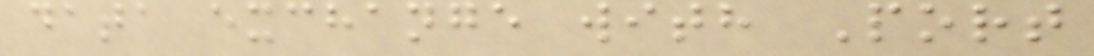data exchange with Port
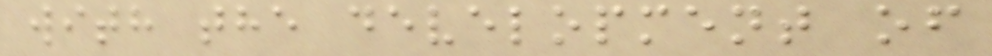with the development of
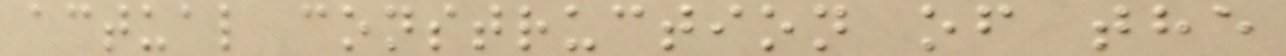actual construction of the
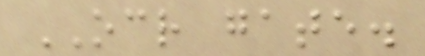OCR gate.
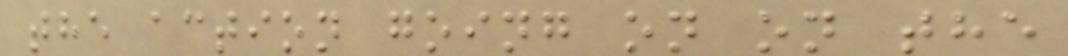the action going on on the
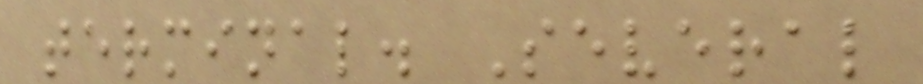terminal. Several
